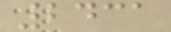2431
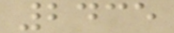2435
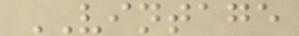VINTAGE
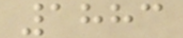1883
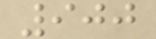900
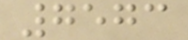7573
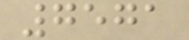7571
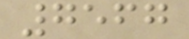7567
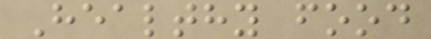Healthy food
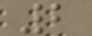2
